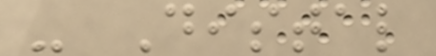- Distal
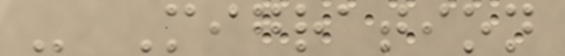- Migration
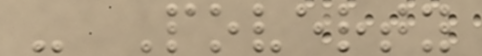- Poverty
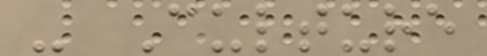- Culture
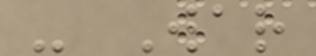- War
